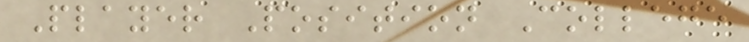Player Position College
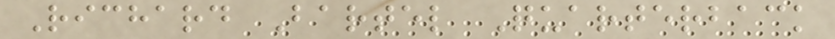Richard Bartel Quarterback
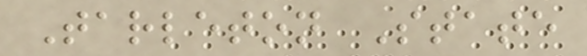Tarleton State
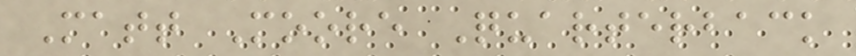Matt Moore Quarterback
